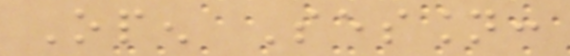Open Session:
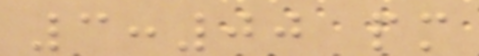3:00 pm
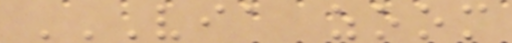VIA ZOOM
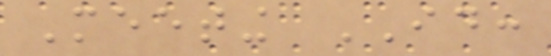Meeting ID:
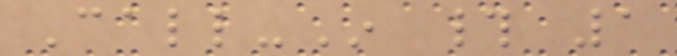Call-In # 1
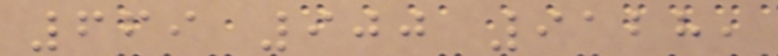669 900 9128,
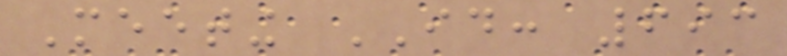Meeting ID: 693
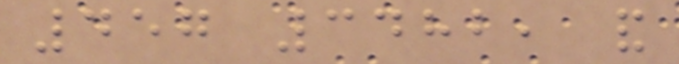457 3482, and
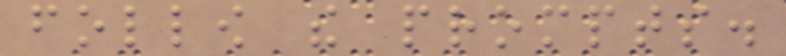follow the prompts.
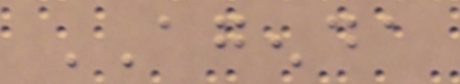AGENDA
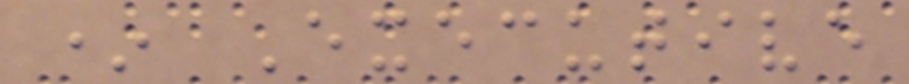* Executive
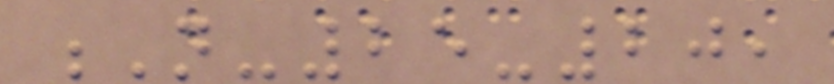N-25-20,
